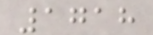1718
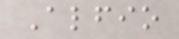Alfio
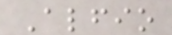Alfio
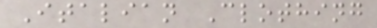Italian Clothing
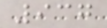937
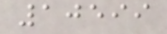10599
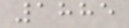1885
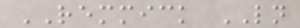REMMICK LN
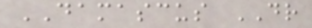DAMASCUS DR
